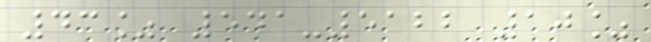43% 541-5122 10%
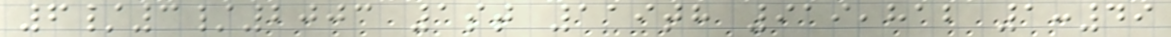6/3/2003 1st 119th 919,812 1:49
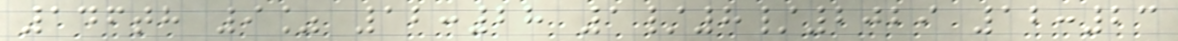146th 9% 12:28 1/8/2029 12:23
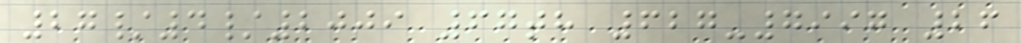27/4/2009 67th 627-7997 26
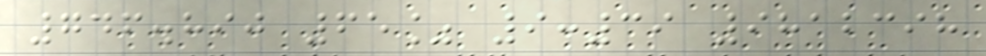746.890 65% 9:39 9812398
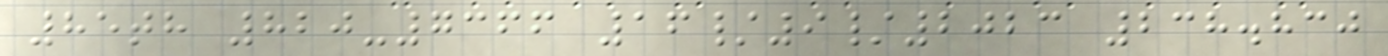85th 820-7366 16/9/2023 238.830
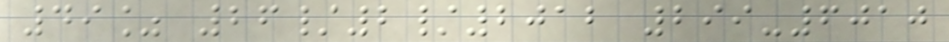49% 26/2/2012 299-6010
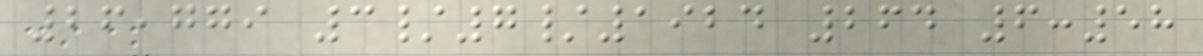26,779 3/7/1924 264 6:58
